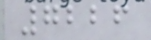7226
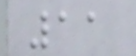11
